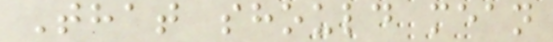That should mean
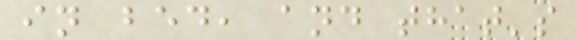in bed, and that's
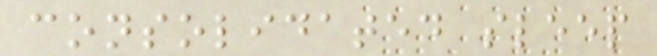consolidated sleep
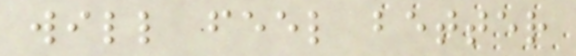will feel better
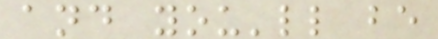and you'll be
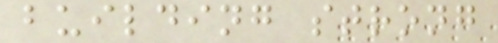building strong
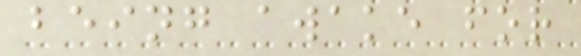being awake for
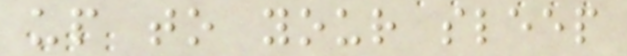up to your sleep
